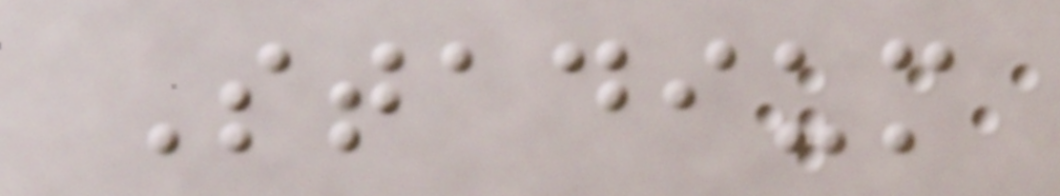Stadium
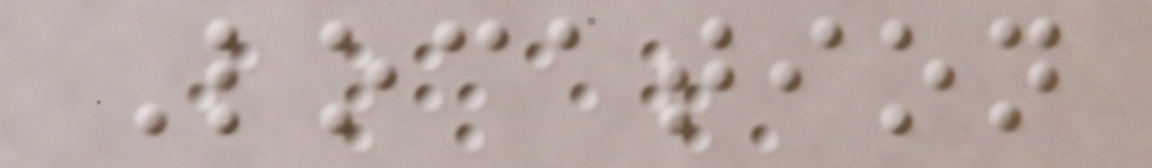Location
